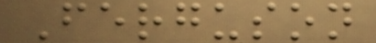Ferguson
